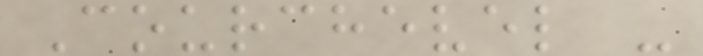Courchevel -
